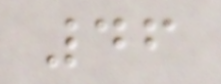46
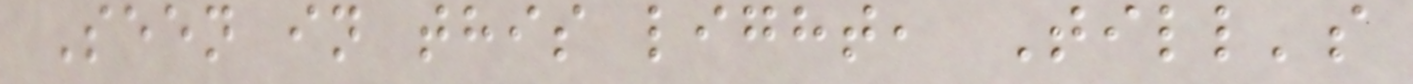Seen in this light, Till's
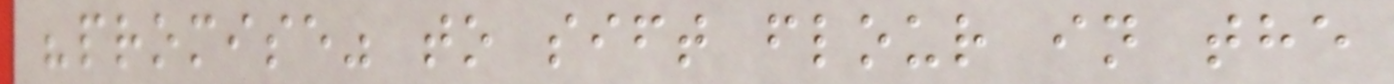"promise" to sift flour in the
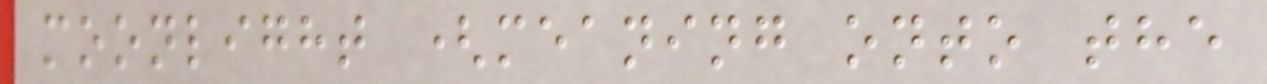moonlight (meaning onto the
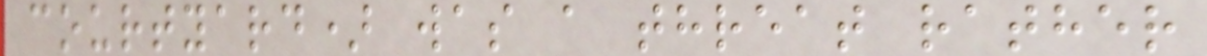courtyard) was a threat rather
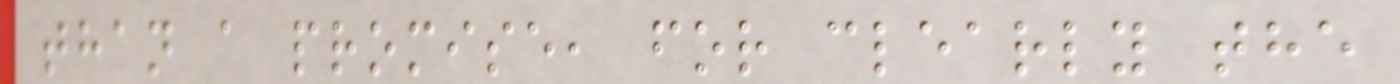than a promise, for clearly the
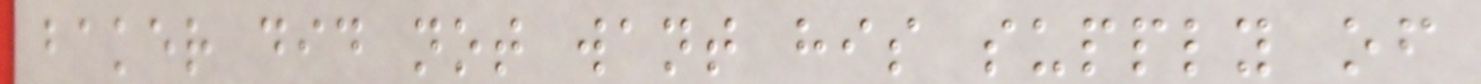baker did not want his supply of
